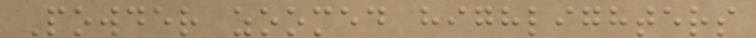Powder zoomed highlighters
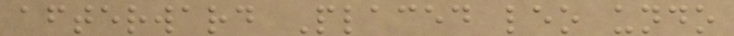afterward Placed leo undo
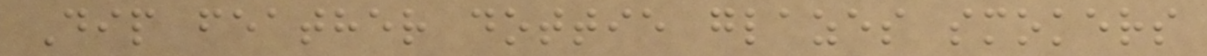Dip feather dottie glazes smokers
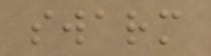swarm
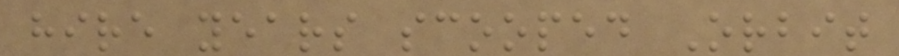hire years scooped Orbit
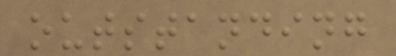outstanding
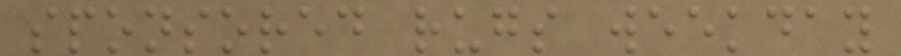sponsored rugs weekday
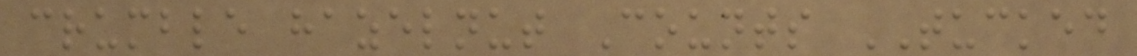crumble hazelnut Counts TUCKED
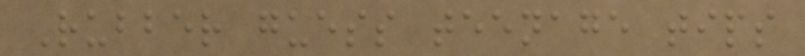Rubber guess teenage tips
